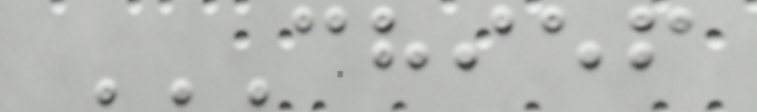CHIEF
